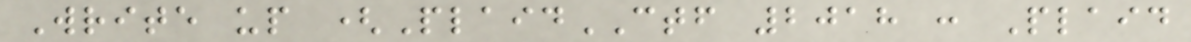Write up (PlaidCTF 2018 : Plaid
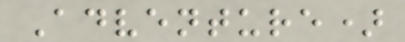Adventure)
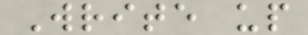Write up
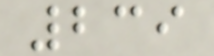239
